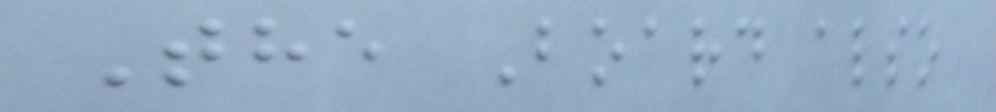The Board also
